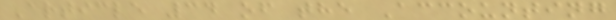Article 34 of the Accounting
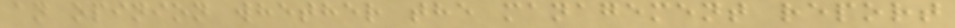an opinion whether the management report
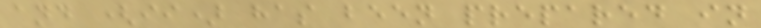and (ii) has been prepared in
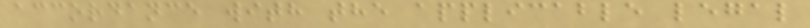accordance with the applicable legal
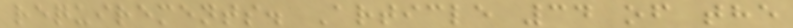requirements. Article 34 of the
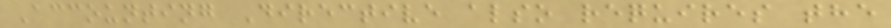Accounting Directive also requires the
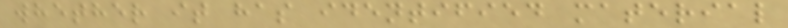whether it has identified material
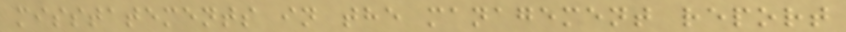misstatements in the management report
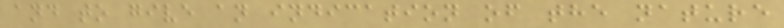and to give an indication of the nature
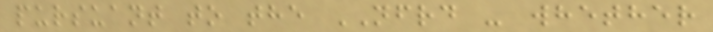pursuant to the NFRD - whether
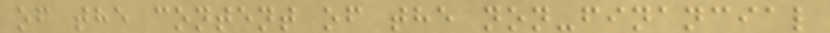of the content of the non-financial
